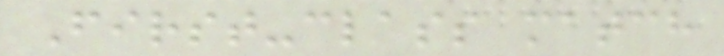First-class match
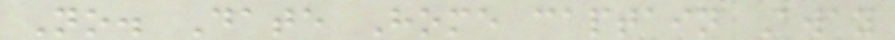No. Date Home captain Away
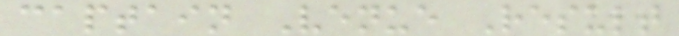captain Venue Result
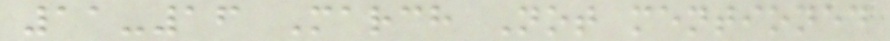11-16 March Not mentioned
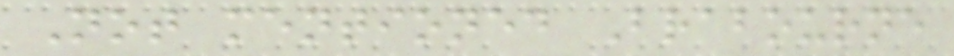Not mentioned Brabourne
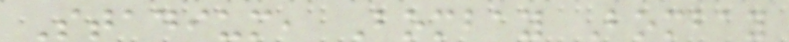Stadium, Bombay Bombay
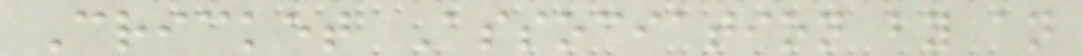Cricket Association by an
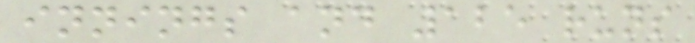innings and 125 runs
